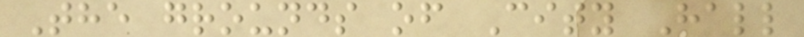The grounds of City Hall
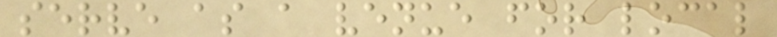serve as a venue for local
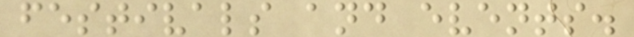festivals and events.
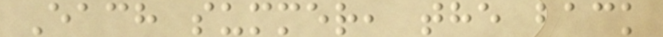Each summer, the back
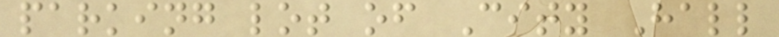parking lot of City Hall
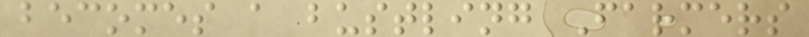becomes a bustling Farmers
